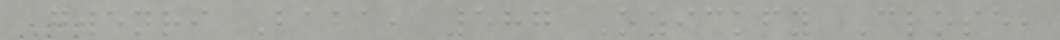Gwenri Baba, 587 Ozickfy Close,
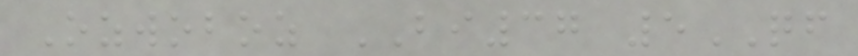Ozwoboz BI37 5QF
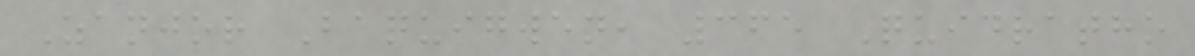Zanjor Baquigwen, 365 Quidratho
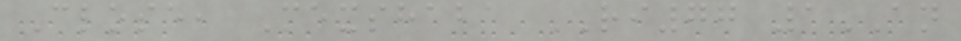Close, Mexshaba RI77 1AN
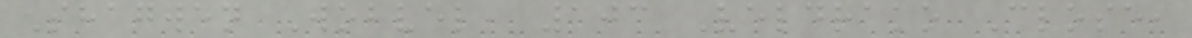Shagwen Wobvel, 103 Veldrako Close,
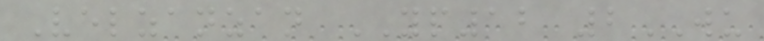Velzanzan YP12 2WU
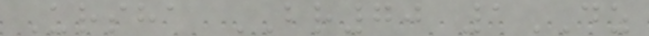Ursha BR70 1DZ
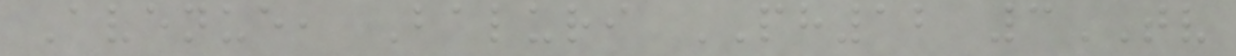Avenue, Baluri PH12 3TV
